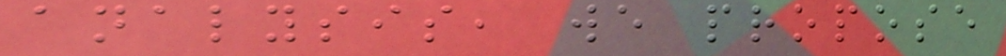analysis, we propose
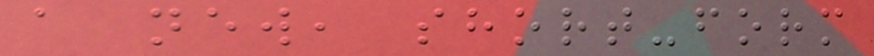a new, short-form
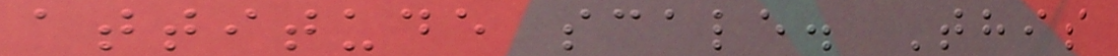attitude scale. This
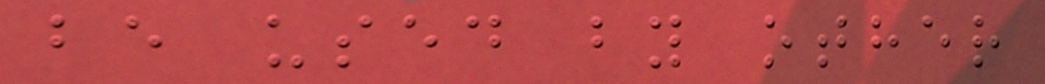be used by other
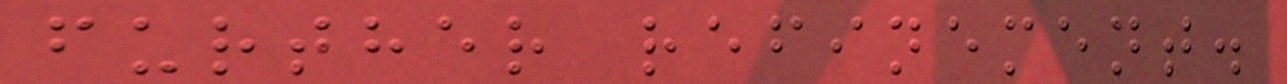further refinement.
